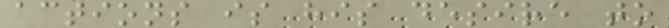actions is his desire to
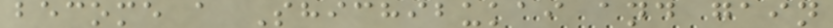become a Shichibukai and gain
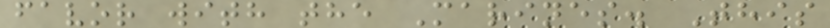favor with the Marines. This
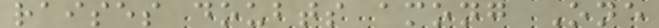raises doubts among One
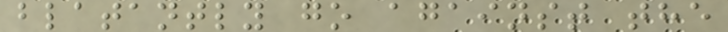blatantly go against the
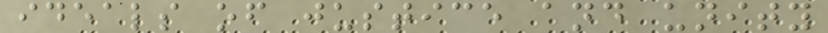ideals of justice and unity
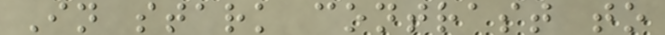In stark contrast to
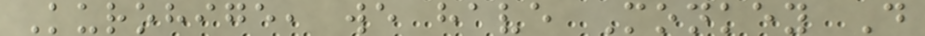Kurohige, we have Monkey D
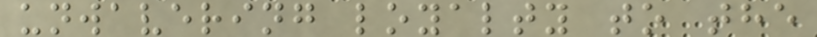unwavering loyalty to the
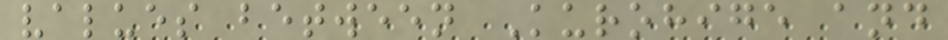values between Kurohige and
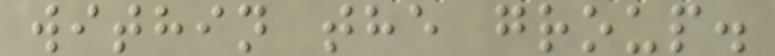within the group.
